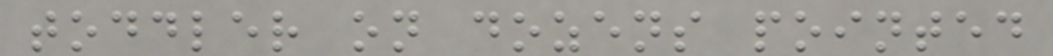toddler on dozens pointed
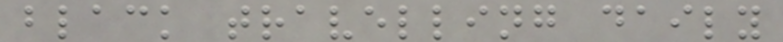black travelling daily
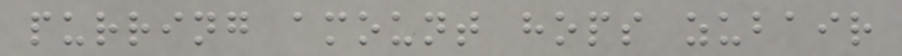purring amount hops zubair
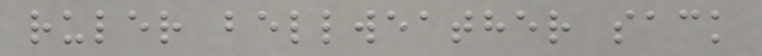ruler bellweather sack
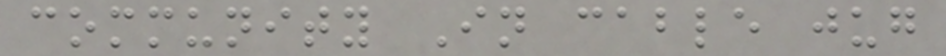community In cable jug
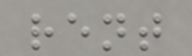rent
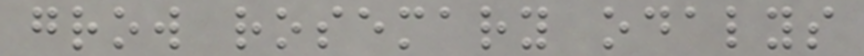grow rosemary odalys
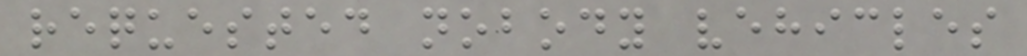requested nobody vehicles
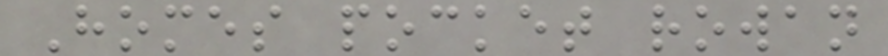Homes pocket rowan
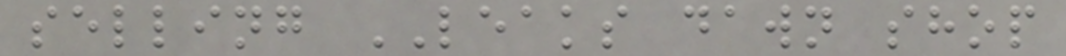selling LEAKS dawn shop
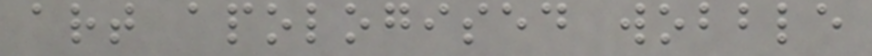art apologised wobble
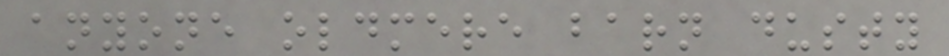anyone oldmere barn dusty
